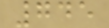745
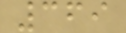369
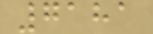7181
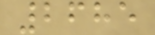2685
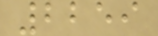2259
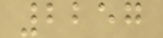2257
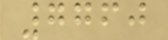7760
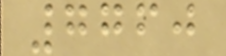7760
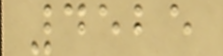4525
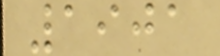1901
